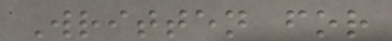Written for
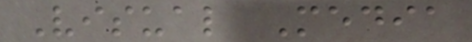Visual Media
